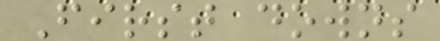First downs
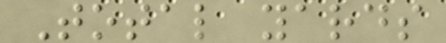Total yards
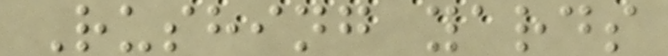Rushing yards
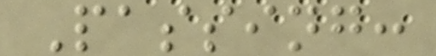Passing:
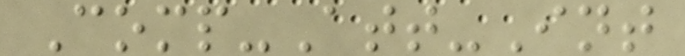Comp-Att-Int
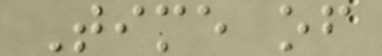Time of
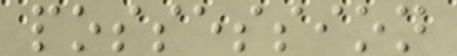possession
